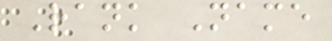Rank Name
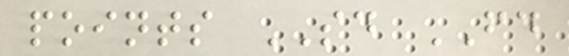points SD FD
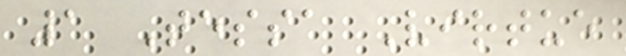1 Tessa Virtue
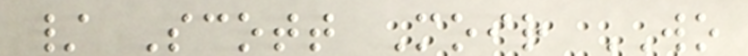/ Scott Moir WO
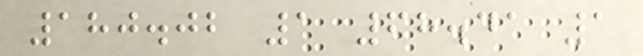180.02 1 68.41 1
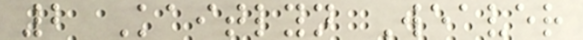2 Kaitlyn Weaver
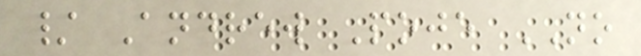/ Andrew Poje NO
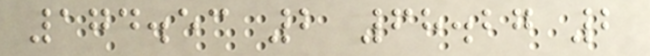174.53 2 68.27 2
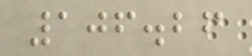106.26
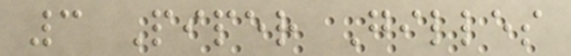3 Piper Gilles
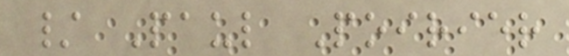/ Paul Poirier
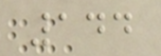144
